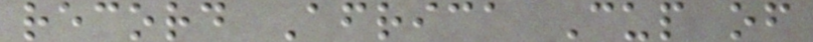record Africa Cup of
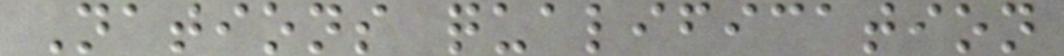Nations qualification
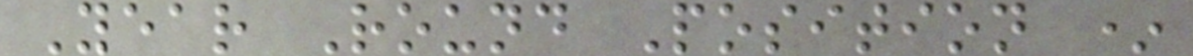Year Round Position *
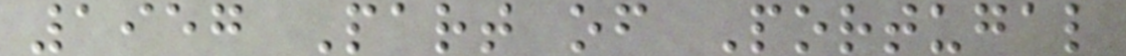1957 Part of Portugal
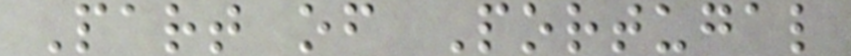Part of Portugal
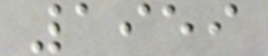1959
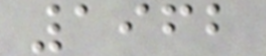1962
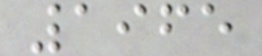1965
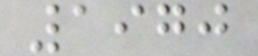1970
